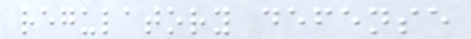regulatory defense
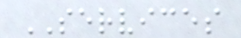SERVICES
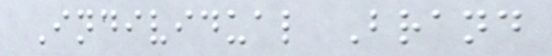Individual Brand
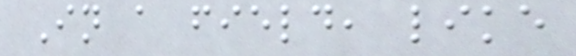In a field, like
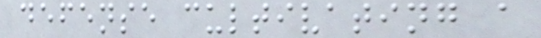defense cultivating a
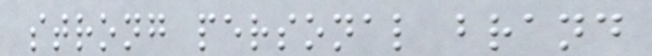strong personal brand
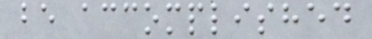be accomplished
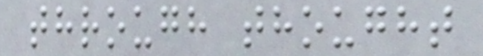through thought
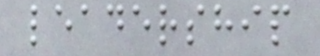leadership
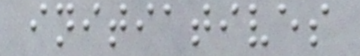initiatives
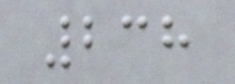238
